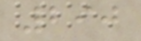290
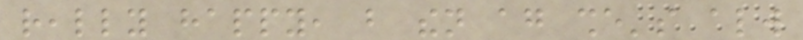really happy, but then again she's always
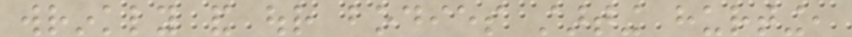wrinkly and our bodies starting hurting,
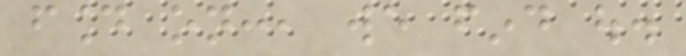found on:, we find out.
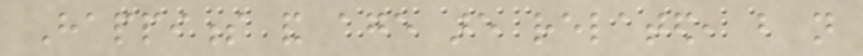Happiness and age are related, but not
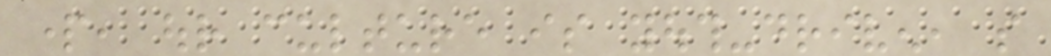part, our culture is youth-driven, so
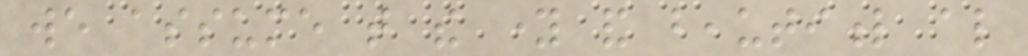we assume that the young and beautiful also
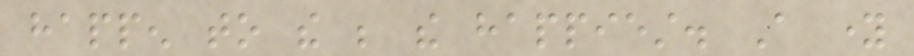happen to the be the happiest. A young
